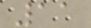11
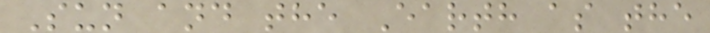Sun and the Earth as the
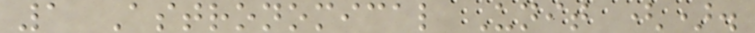1 Astronomical Unit ().
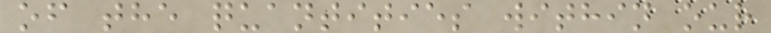of the quantities within our
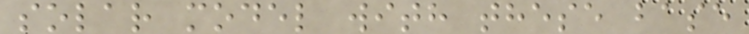solar model with these base
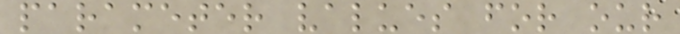parameter values for our
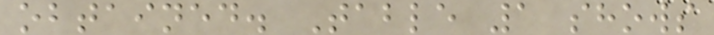obtained. Table 1 shows
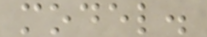model.
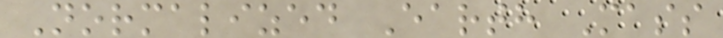Normalized Earth Mass
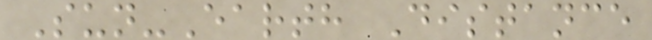Sun-Earth Distance
